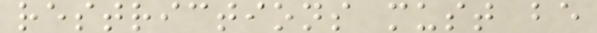restrictions must be
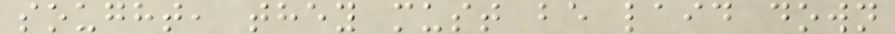sought, they must be laid down
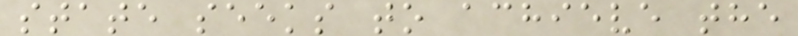state seeks to achieve the
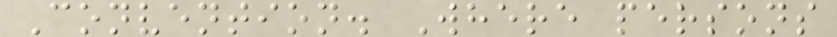Convention. Where persons
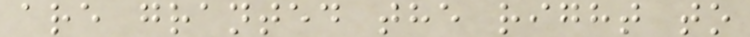are granted the right to
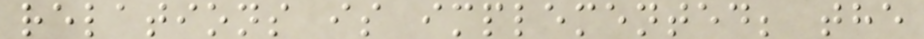relations is implemented; the
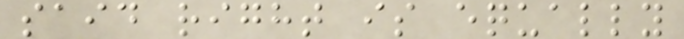said right is equally
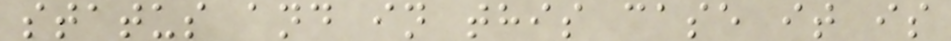status and in this case it is
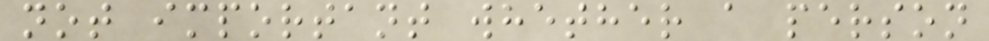not important whether a person
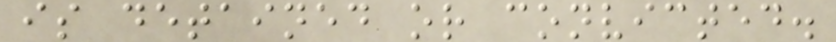is detained or convicted.
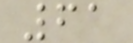61
